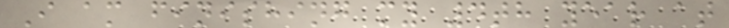I am finishing my 4th year at
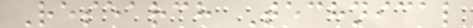Research Technical
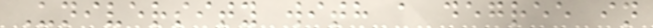University with a degree in
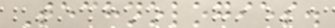Technologies.
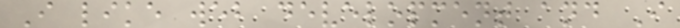I like web development and I
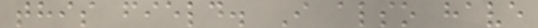this field. I also have
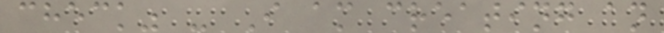check" - I am creating an
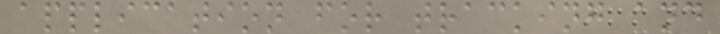application for tracking and
